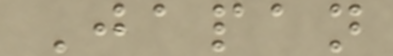Japan
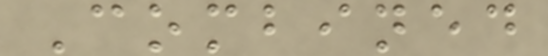Combined
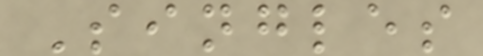Singles
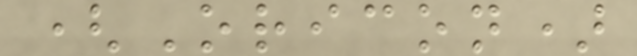(Oricon)
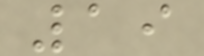19
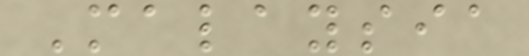Malaysia
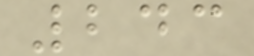243
